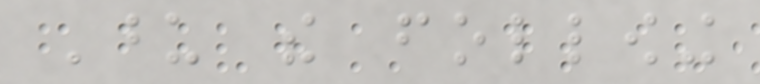Upon the following
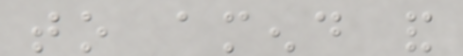to amend and
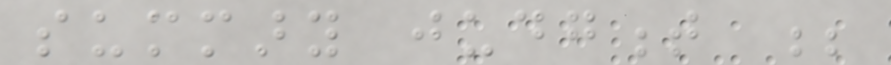summary judgment ;
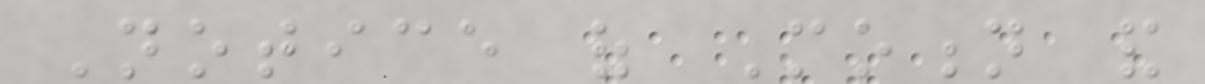Notice of Motion and
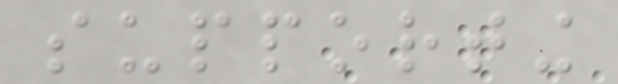supporting
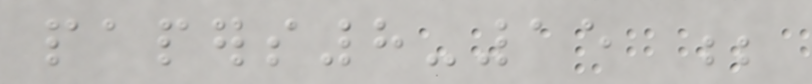papers8-15 ;
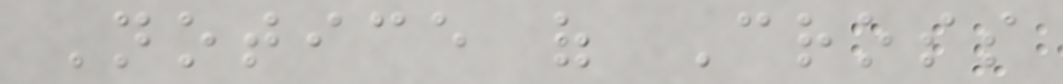Notice of Cross
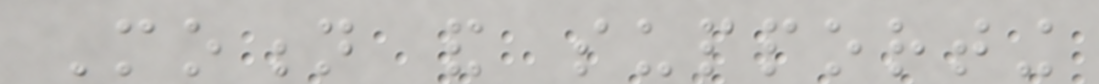Motion and supporting
